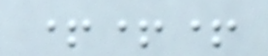+++
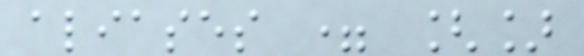aliases = []
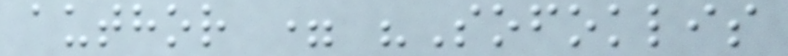author = "Sofoklis
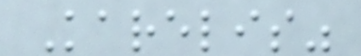Karelis"
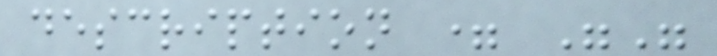description = ""
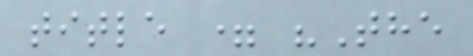title = "The
